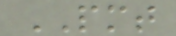PMT
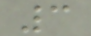3
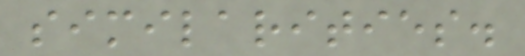similarities.
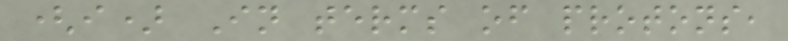(i) In terms of protons,
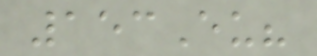153Eu?
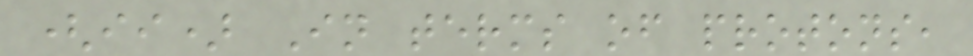(ii) In terms of protons,
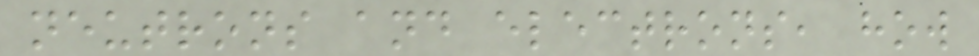neutrons and electrons, how
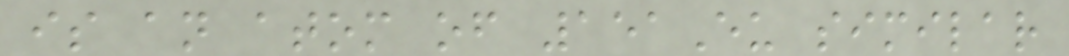is an atom of 151Eu similar
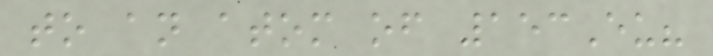to an atom of 153Eu?
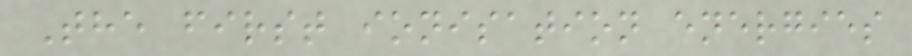The first ionisation energies
